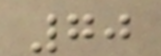70
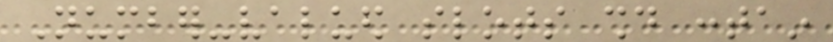Number-valued slots should contain
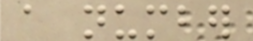a number
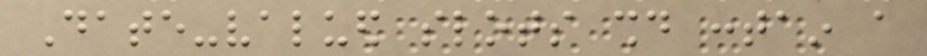Date-valued slots should contain a
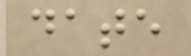date
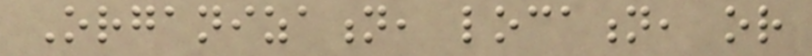Organization, location, or
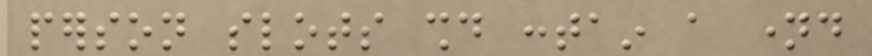person slots should contain a named
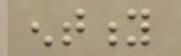entity
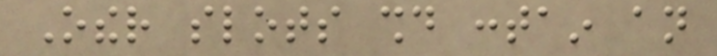Other slots should contain an
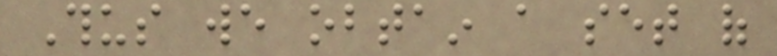Thus we obtain a set of
